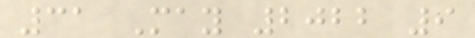31 May 2022 9
